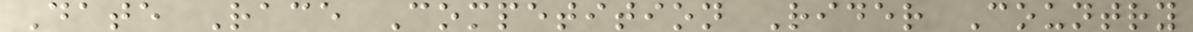Date Race Competition Rider Country
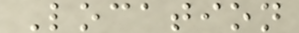Location
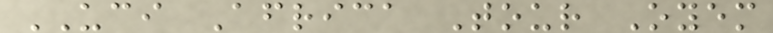UCI Africa Tour Oyem
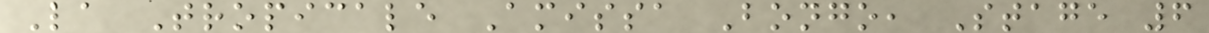La Tropicale Amissa Bongo, Stage 6
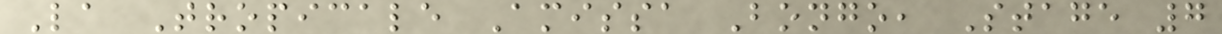La Tropicale Amissa Bongo, Stage 7
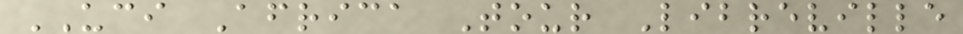UCI Africa Tour Libreville
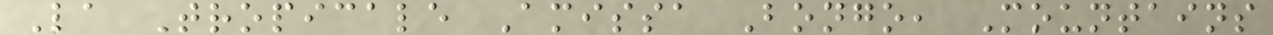La Tropicale Amissa Bongo, Mountains
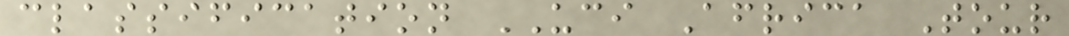classification UCI Africa Tour
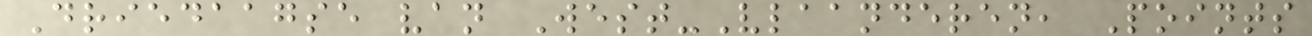Driedaagse van West-Vlaanderen, Points
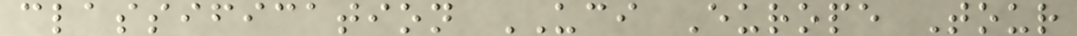classification UCI Europe Tour
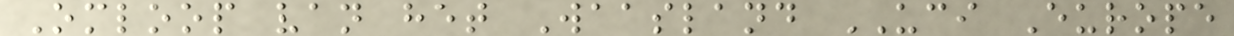Omloop van het Waasland UCI Europe
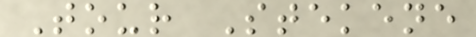Tour Stekene
